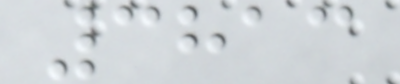3813
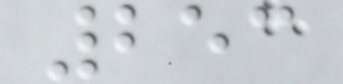253
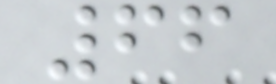66
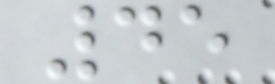45
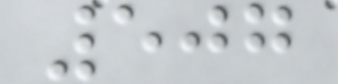507
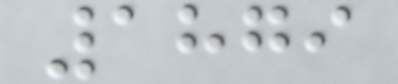1879
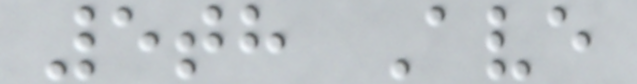5th Ave
